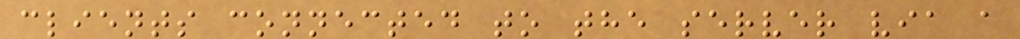clients connected to the server via a
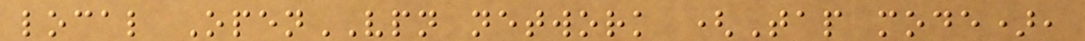local OpenVPN network (Tap mode),
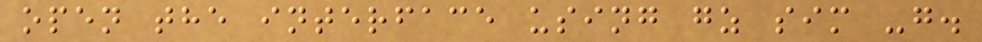open the interface using gz sim -g.
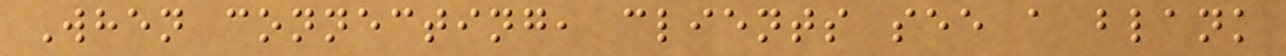When connecting, clients see a blank
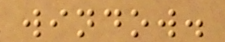window.
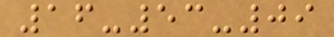16-53-09
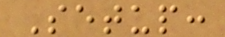Setup:
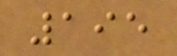195
